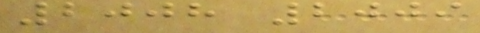2008 2009
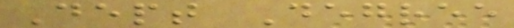Dept Degree
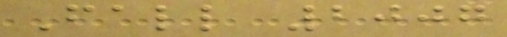Fall 2007
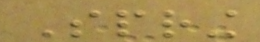Spring
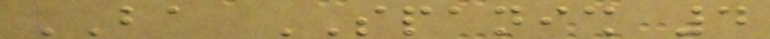BA SPANISH 4
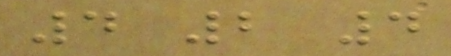4 2 4
